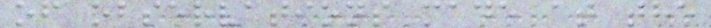of observations made at the
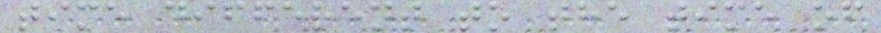time different to the time of
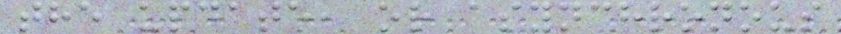the update, or asynchronous
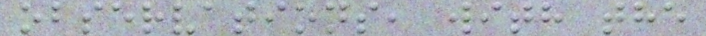observations, with the
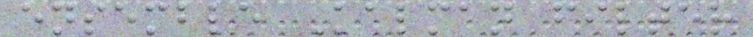ensemble Kalman filter
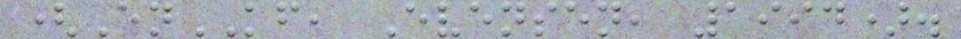(EnKF, Evensen, 1994).
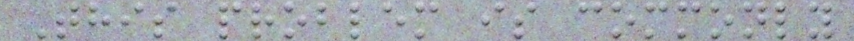This problem is commonly
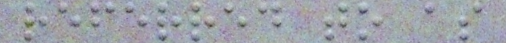referred to as
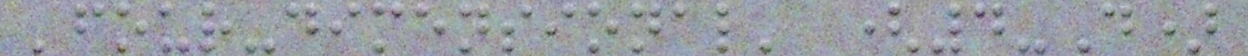'four-dimensional' (4-D)
